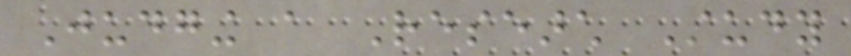Judging a Research Study
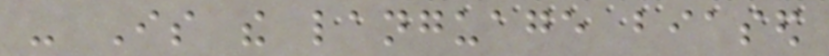- Is the language biased
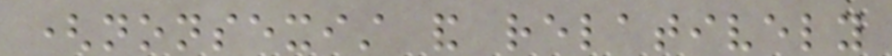(nonsexist and relatively
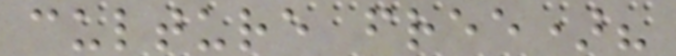culture free)?
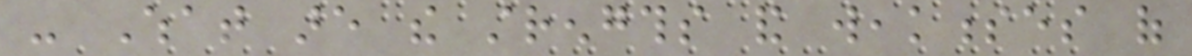- What are the strengths and weaknesses of
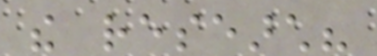the research?
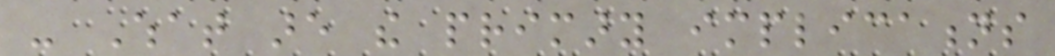- What are the primary implications
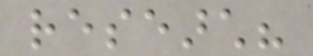research?
